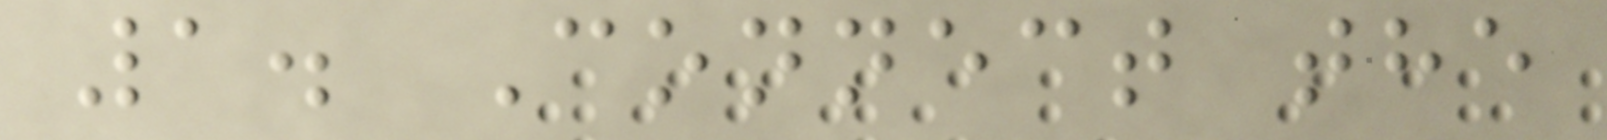1. Connect the
